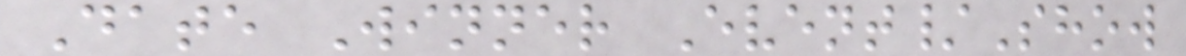Date Winner Event/Show
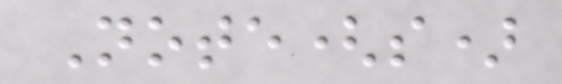Note(s)
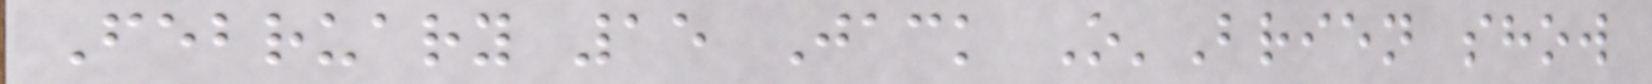February 15 Jack O'Brien show
